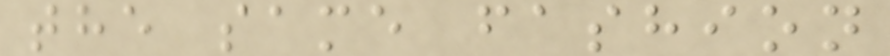the same fashion
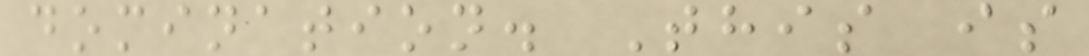domination. This is
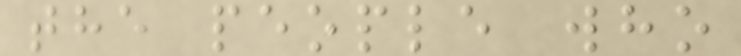the people who
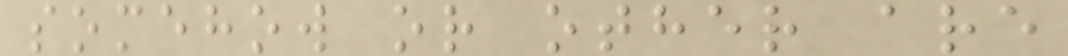somehow or other are
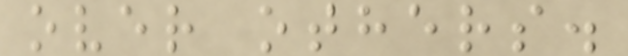over others.
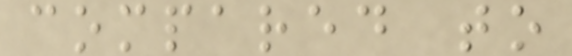compared to
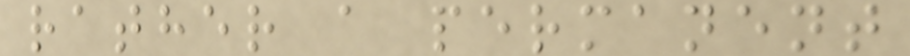rather a permanent
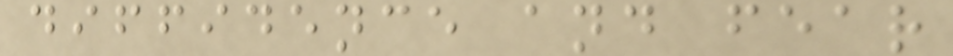diffidence and fear
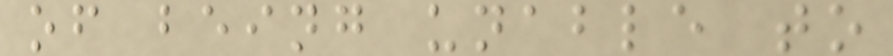of being unable to
